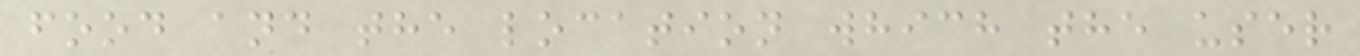food and the location which the user
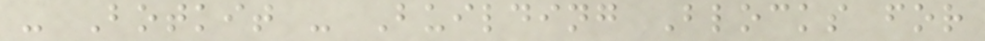- Botkit - Building Blocks for
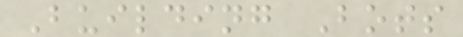Building Bots
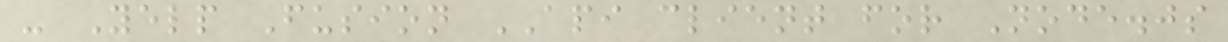- Yelp Fusion API client for Node.js
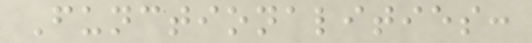Functionalities:
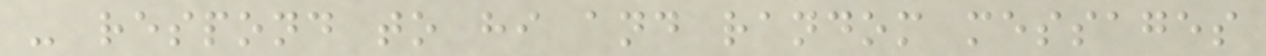- respond to hi and random messages
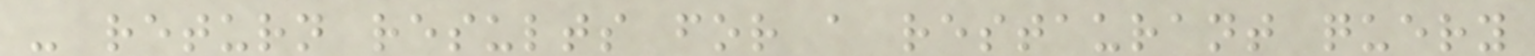- return results for a restaurant query
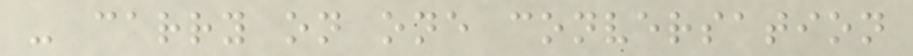- carry on one conversation
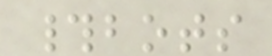#bots
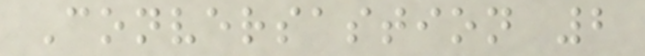Conversastion 2
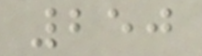250
